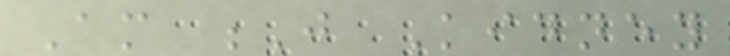Am J Kidney
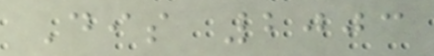Dis 2003
